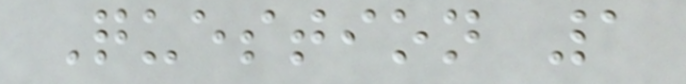Question 1
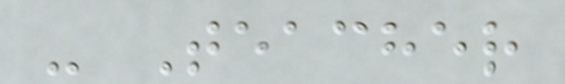- Teacher
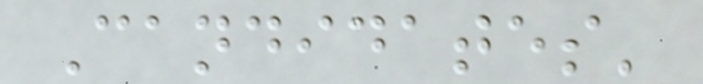Candidates'
